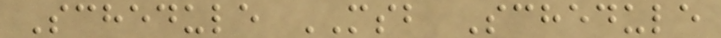Schedule MSB Schedule
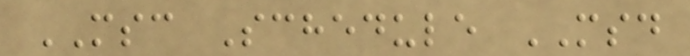MSC Schedule MSD
